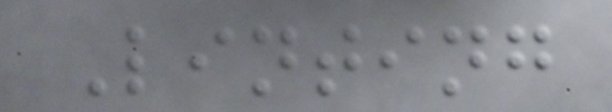Linting
